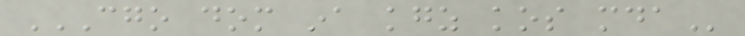CGO DOM INA KGZ KOS MDA
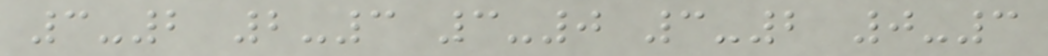3-2 2-3 3-0 3-2 0-3
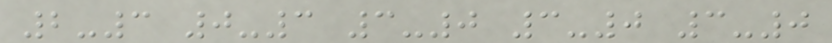2-3 0-3 3-0 3-0 3-0
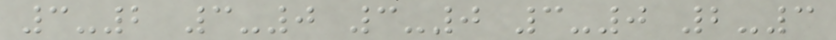3-2 3-0 3-0 3-0 2-3
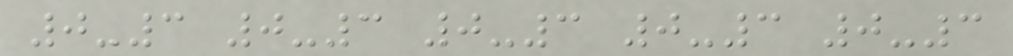0-3 0-3 0-3 0-3 0-3
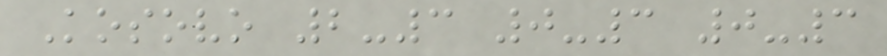Kosovo 2-3 0-3 0-3
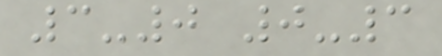3-0 0-3
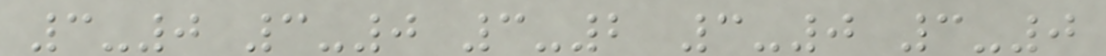3-0 3-0 3-2 3-0 3-0
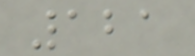121
